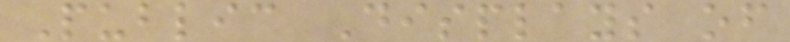Public Displays of
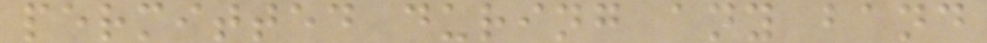permitted during any band
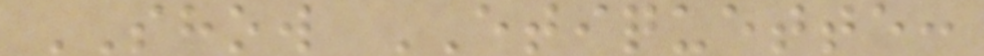SHOW ETIQUETTE:
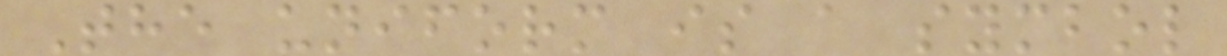The uniform is a symbol
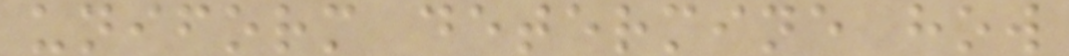uniform determine how
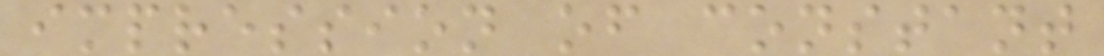impression of constant
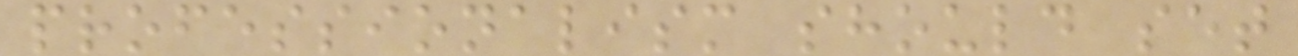professionalism should set
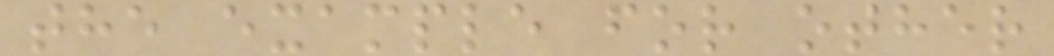the example for other
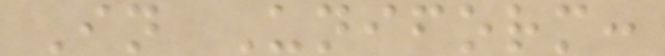In Uniform:
